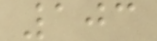103
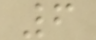6
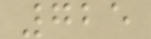725
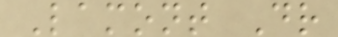Lamont Dr
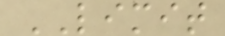LIMIT
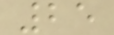25
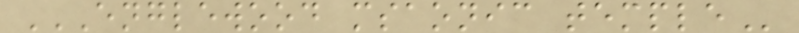ENGLEWOOD MSAONIC TEMPLE
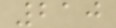210
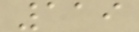119
